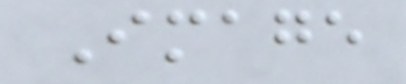Image
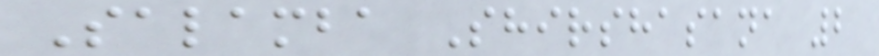Salamba Shirshasana 2
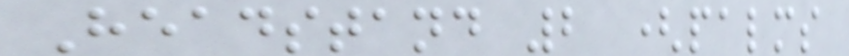Headstand 2 (palms
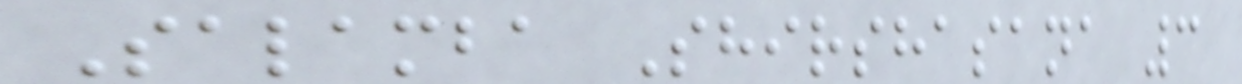Salamba Shirshasana 3
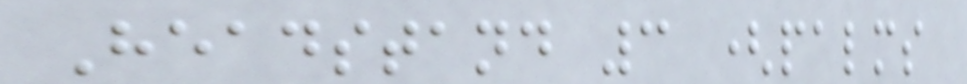Headstand 3 (palms
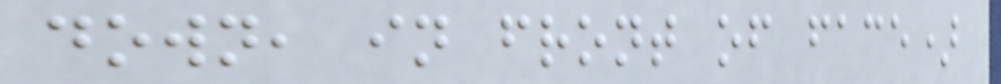down, in front of face)
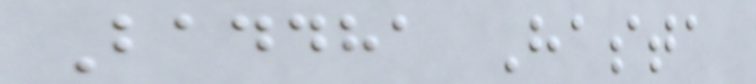Baddha Hasta
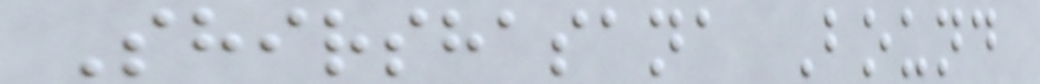Shirshasana Bound
